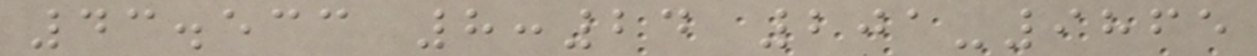43.533 8:24 201-9865
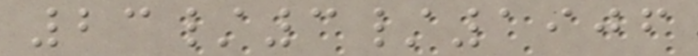23/3/1906
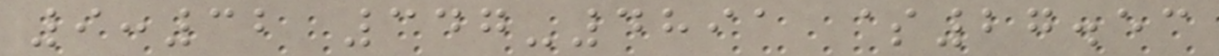9:32 347-4891 $27.53
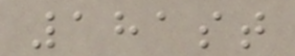181st
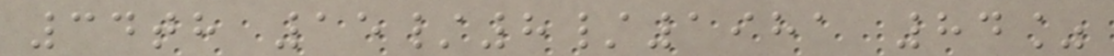34th 15/8/1981 84%
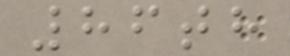86th
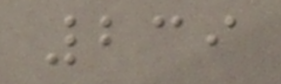239
